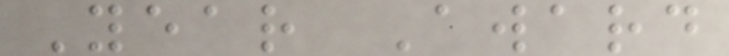Year Award
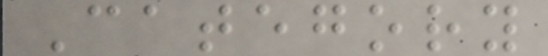Category
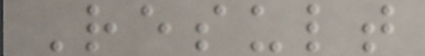Result
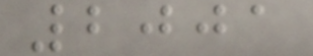2001
